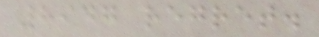8947 regret.
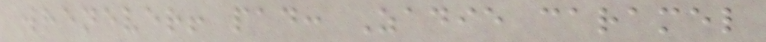whenever! pad: Zadie caramel
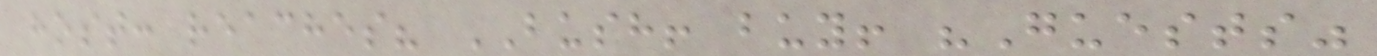host: reaches? BUSH! buy! "Guests"
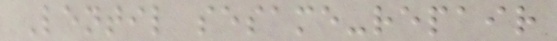Lentil sesame-repair
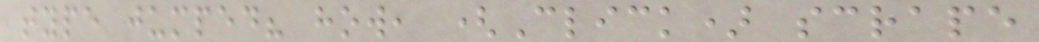type jumped? how, (Click) scrape
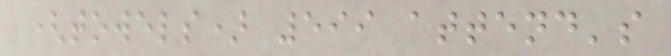(towels) 599 attend's
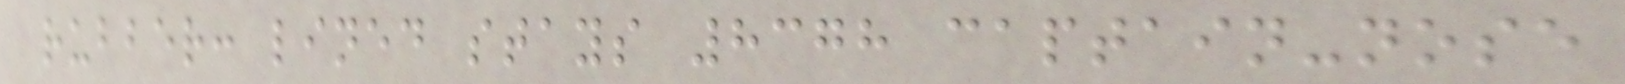rubber: lined stays 8378 captain-nose
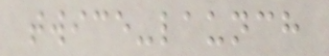twice-launch
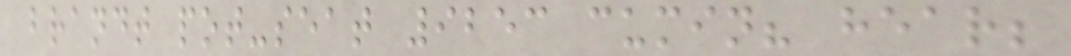brandt pot-seat 9253 cumin? hear;
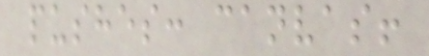pushes: canvas!
